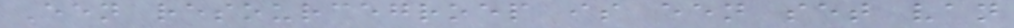Een resourcegroep is een set van
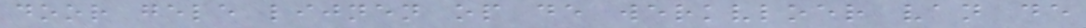door gele lijnen op de werkvloer van de
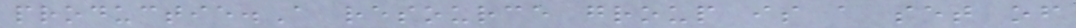productie.A resource group is a set of
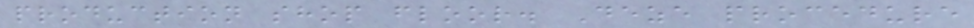production shop floor. Deze procedure
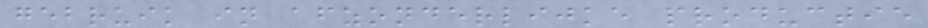gebruik in afzonderlijke productie
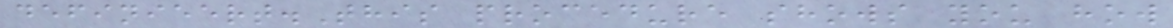definieert.This procedure shows you how
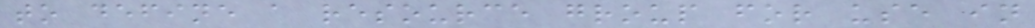to define a resource group for use in
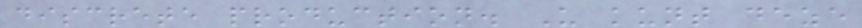discrete production. U kunt deze
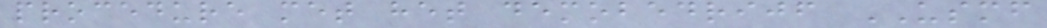procedure met het demobedrijf USMF
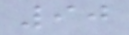90
